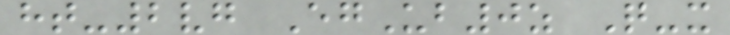ht-2vg EgUb0z Q-x
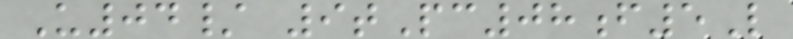U04/ 9tPc08f5L
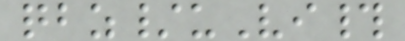qbz/uVi#
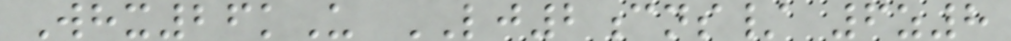Whx26kU LJ2cns/ 6z8
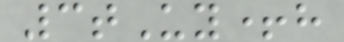3tUy+h
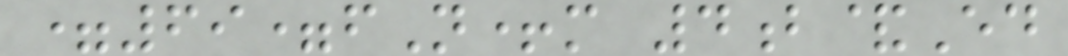=69=fN+m 4b&Ed
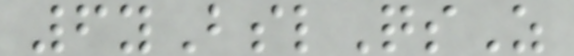6yBslQsZ
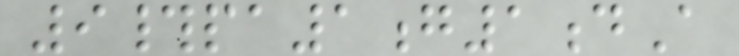9#pa1g1dA
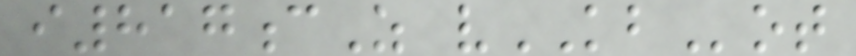i817cZ vKBot
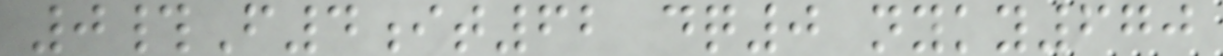0#F4it62 dq0 nyky670
